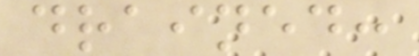drained:
